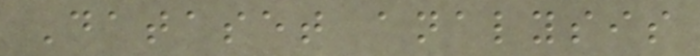Dataset analysis
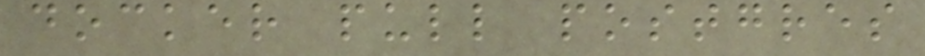docker pull postgres
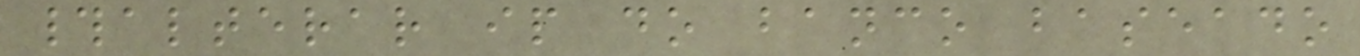#alterar ip do banco baseado
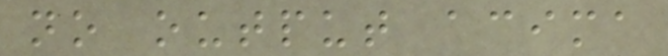no output acima
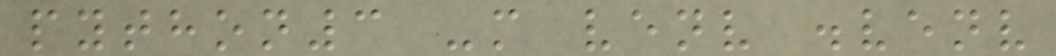python3 -m venv .venv
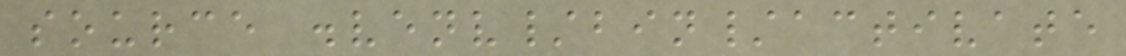source .venv/bin/activate
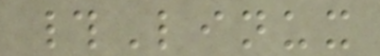#Linux
